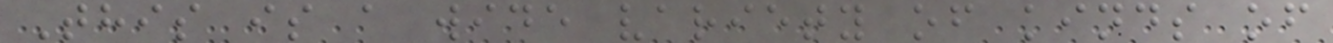This is a wide variety of kinds of
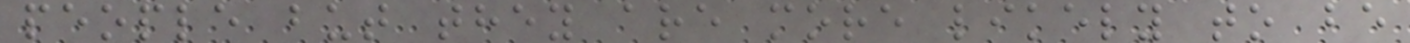people but they are more likely to be
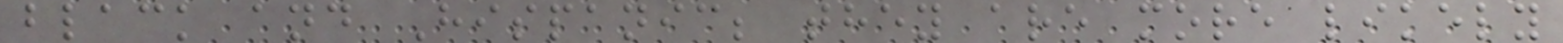black and Hispanic; they are more likely
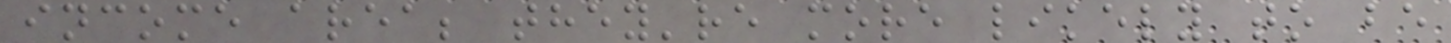income area; they're more likely to be
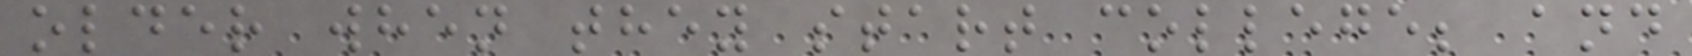older when they start college; and
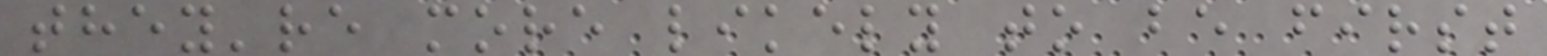they're more likely to be first
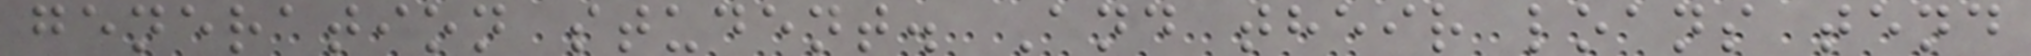generation student. And their loans tend
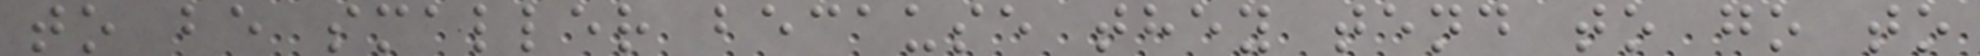to be smaller because they tend to go to
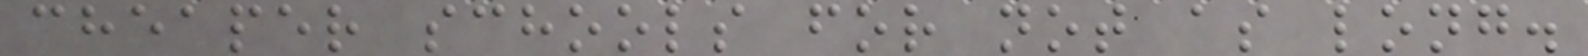cheaper schools for not as long.
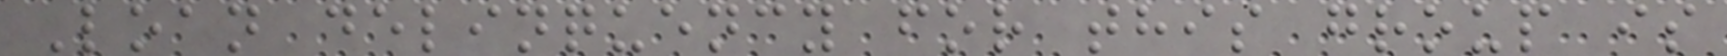Loan delinquency for this group is
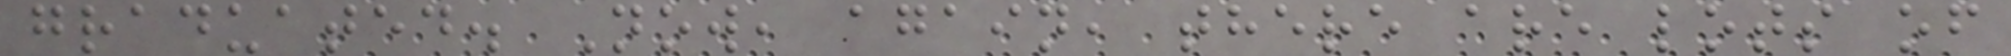graduated. Now, again, there are lots of
